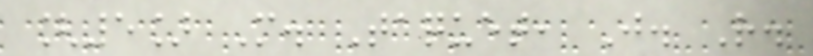[5] M. Taquet, J. R.
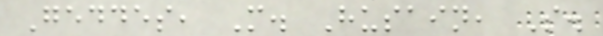Geddes, M. Husain, S.
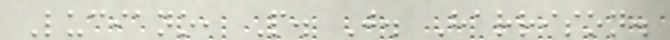Luciano, P. J. Harrison.
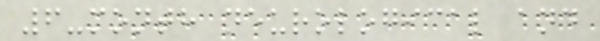6-month neurological and
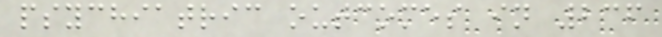psychiatric outcomes in 236
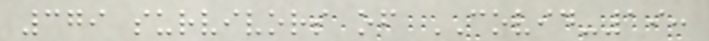379 survivors of COVID-19:
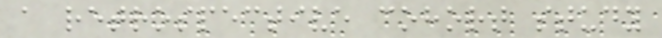a retrospective cohort study
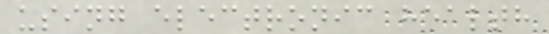using electronic health
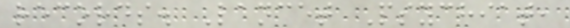records. Lancet Psychiat,
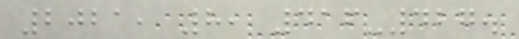2021, 8, 416-427.
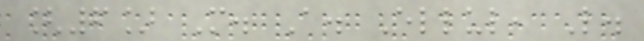[6] M. A. Ellul, L.
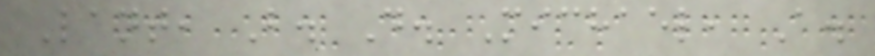Lant, B. D. Michael, A.
